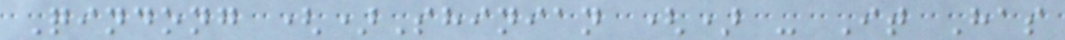Qindong ()Shinian () - It Has
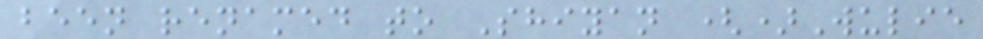been renamed to Shiyan ()Wulie
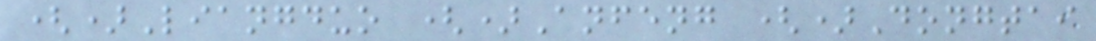()Liangduo ()Anfeng ()Dongtai
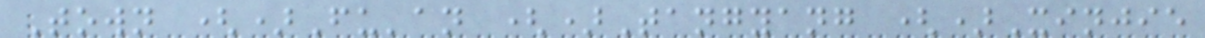Town ()Fu'an ()Tangyang ()Xinjie
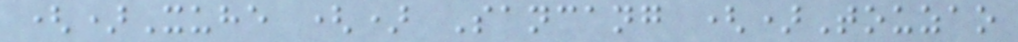()Xuhe () Sancang ()Touzao
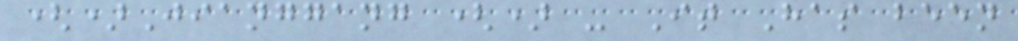()Jianggang () - It Has been
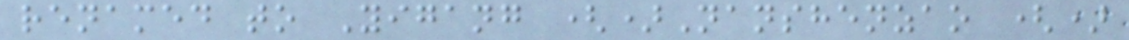renamed to Yigang ()Nanshenzao ()
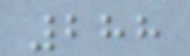288
